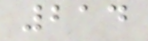214
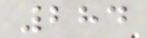284
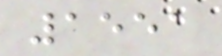1551
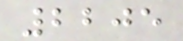2205
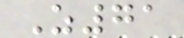Z71
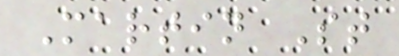Martin St
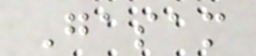Gasam
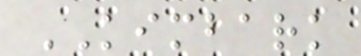KIMBARK
